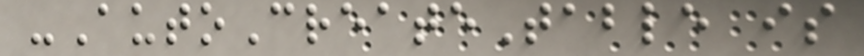-AutoCreateTable is
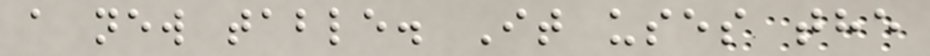a new table. It uses the
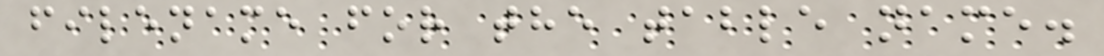filename for the table name.
